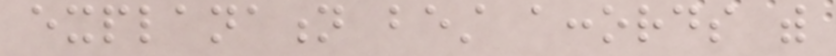explanation best accords with
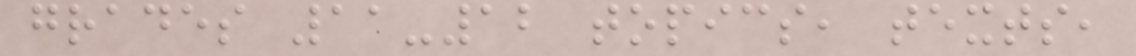grades 11-12 topics, texts,
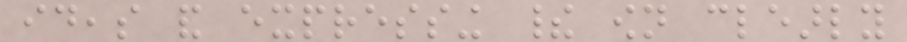ideas and expressing their own clearly
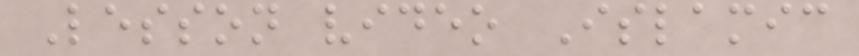Lesson video Islamic
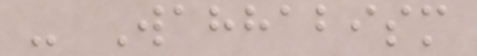- Wahhabism
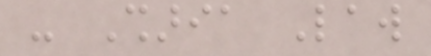- Sharia Law
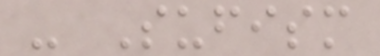- Sufism
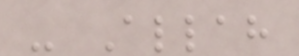- Allah
